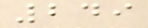249
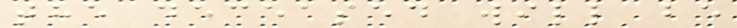the deceased will be
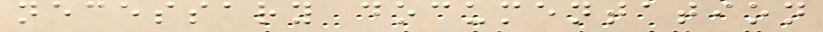necessary documentation
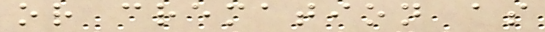or cremation as
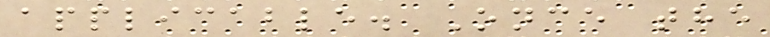applicable. Once the
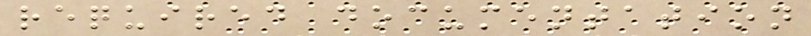required documentation
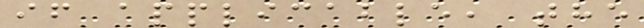if applicable, the
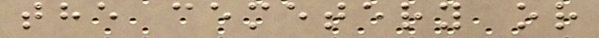the cemetery or
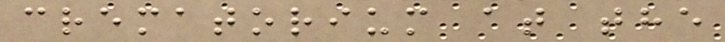crematorium at the
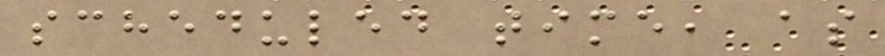scheduled time, as
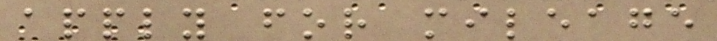apply for mileage
